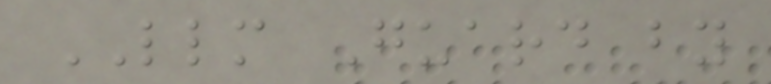LLM Guard by
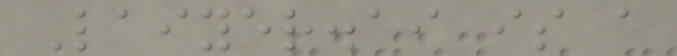Laiyer.ai is a
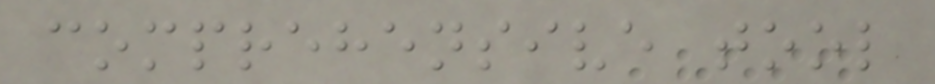comprehensive tool
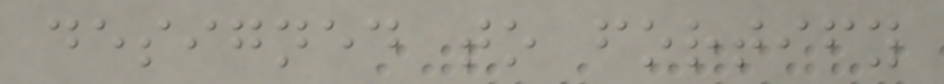designed to fortify
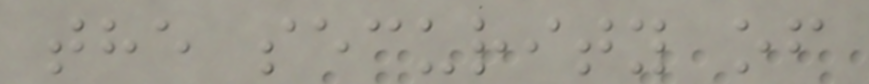the security of
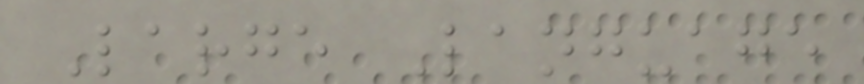Large Language
